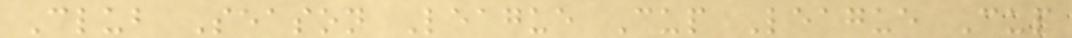Club Season League Cup League Cup
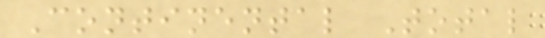Continental Total
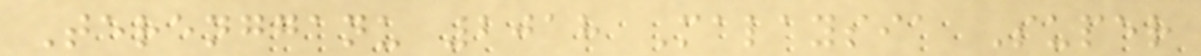Terengganu 2018 Malaysia Super
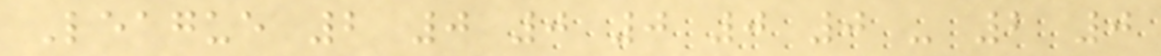League 2 0 0 0 0 0 - 2 0
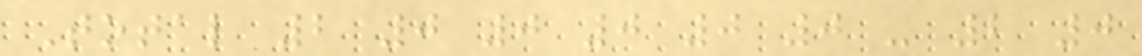Total 2 0 0 0 0 0 - 2 0
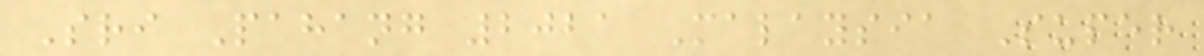Sri Pahang 2021 Malaysia Super
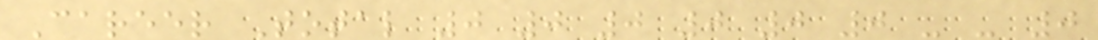Career Total 0 0 0 0 0 0 - - 0
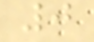0
